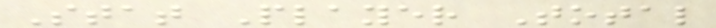Stat Player Total
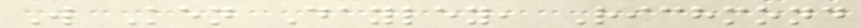W Ken Dayley, Richmond
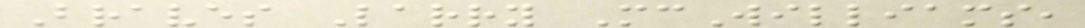Braves Larry McWilliams,
